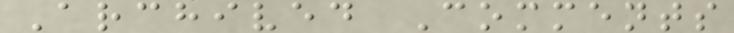Archived Comments
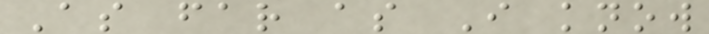As far as I know
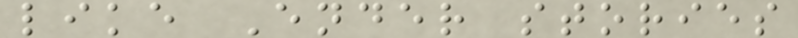like Ender stories
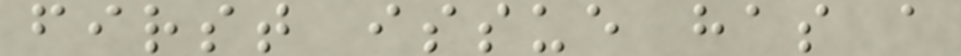first issue has a
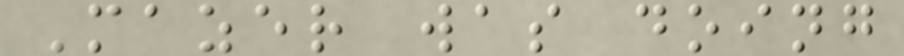Mazer was doing
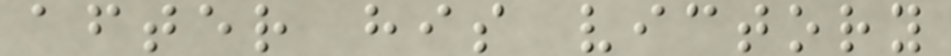after his victory
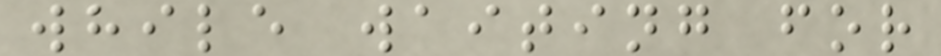while waiting for
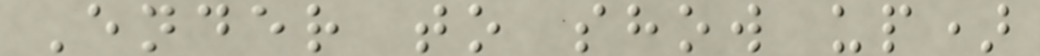Ender to show up)
